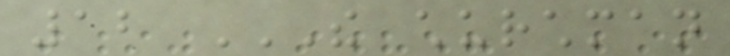12 THE CHURCHMAN
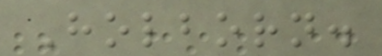Holborn.
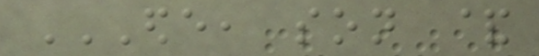EDE, SON &
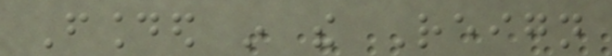Founded in the Reign
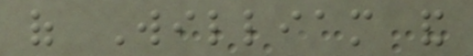of William and
